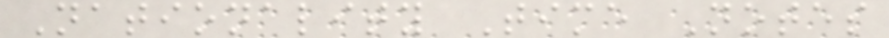Nationality Time Notes
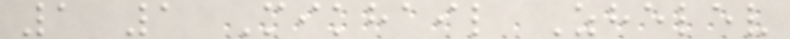1 1 Mikhail Zhelev
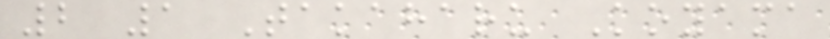2 1 Takaharu Koyama
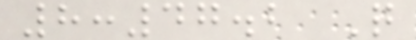8:47.2 Q
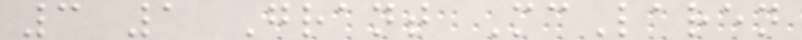3 1 Grant McLaren
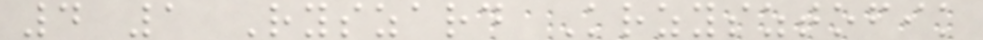4 1 Ryszard Krzysztofik
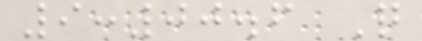9:00.6 Q
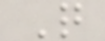Q
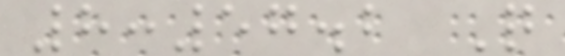8:57.2 Q
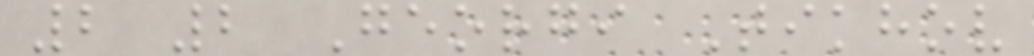2 2 Georgi Tikhov
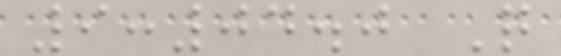9:04.0 Q
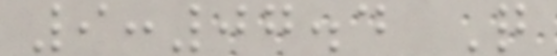9:07.4 Q
